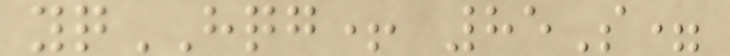yqHQG+ 85S=
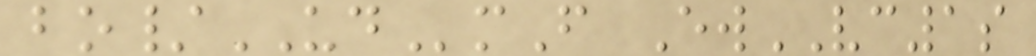bo/UDmF EwVC1s
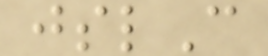jslC
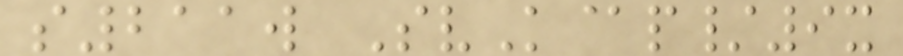s211w SvK@p/9x
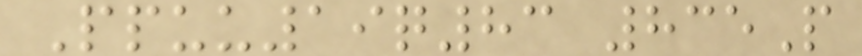Ppuu19q83 835P
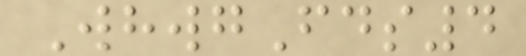WhwgFds4
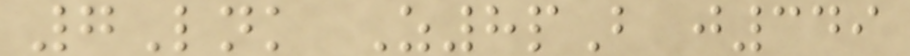7Lnk Z8pB j349
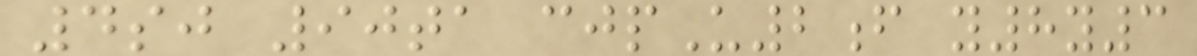4sj 90ta cjpU2f y8y3
